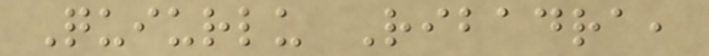Quiurlu Ribadra,
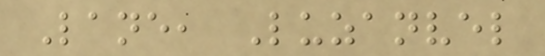Lane, Luzanvel
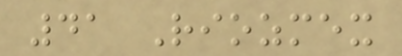41 Riozmex
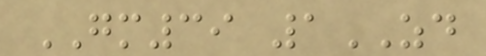GM39 1ZD
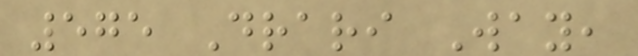575 Drari Way,
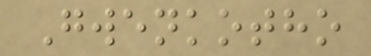Gwenkotho
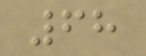68
